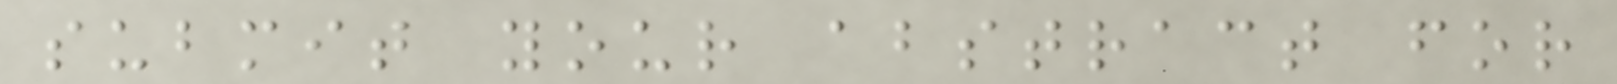submit your abstract for
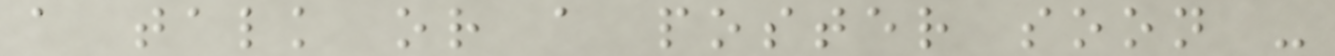a talk or a poster soon -
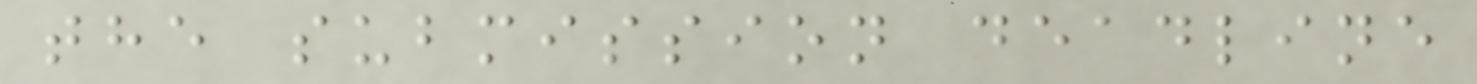the submission deadline
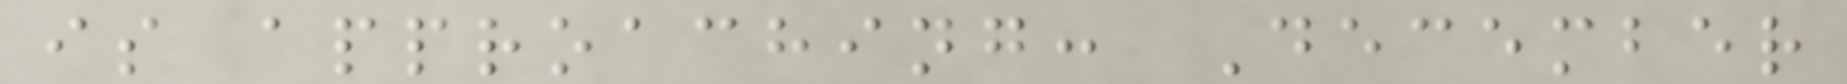is approaching: December
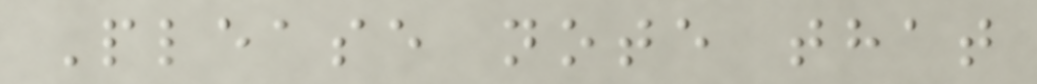Please note that
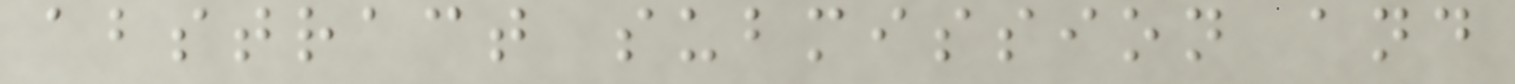abstract submission and
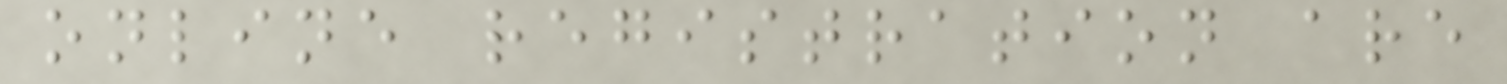online registration are
